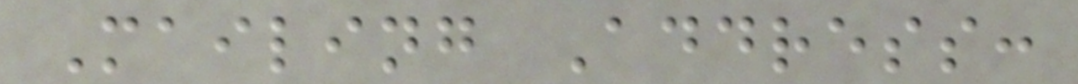Mailing Address:
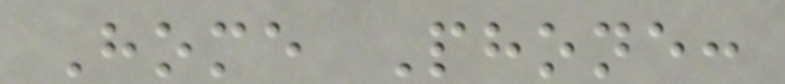Home Phone:
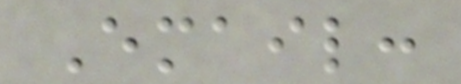Email:
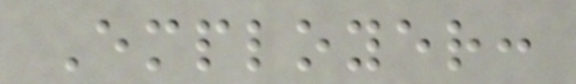Employer:
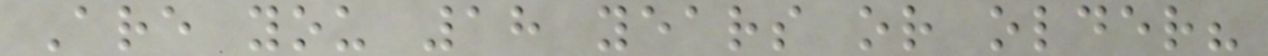Are you 18 years or older?
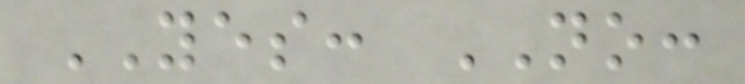YES: NO:
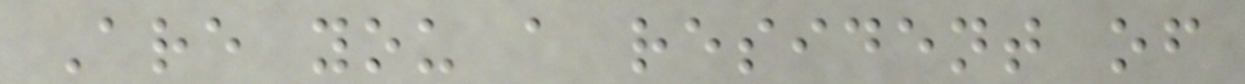Are you a resident of
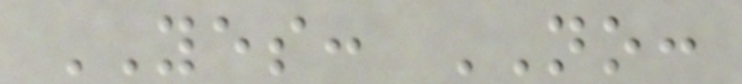YES: NO:
